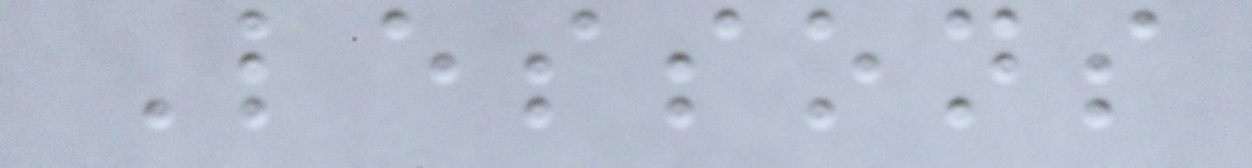Lessons
